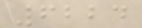6224
